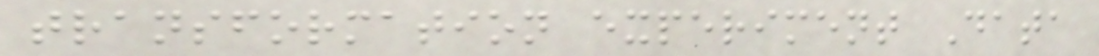transformation experiment Data
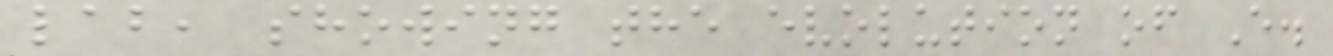lab, showing the evolution of E.
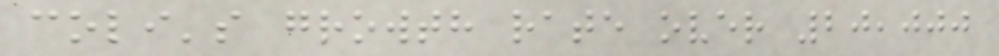coli's growth rate over 20,000
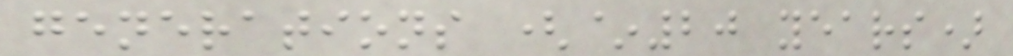generations (~20 years)
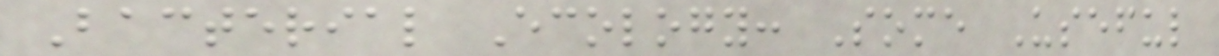Bacterial Ecology: Some Useful
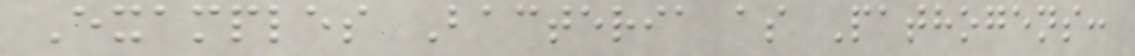Examples Bacteria as Pathogens:
